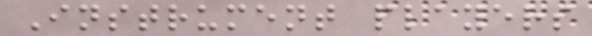Instrument players
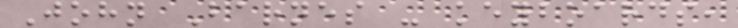John Barnes - keyboards,
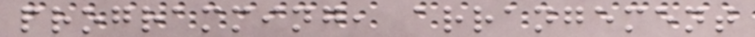programming, arrangement
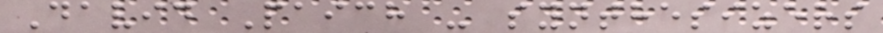David Paich - synthesizers
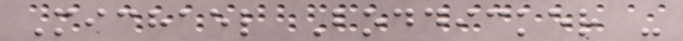Michael Boddicker -
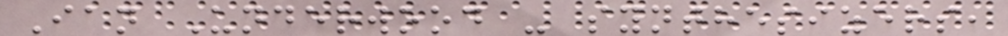Ian Underwood - synthesizers,
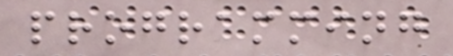programming
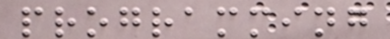programming
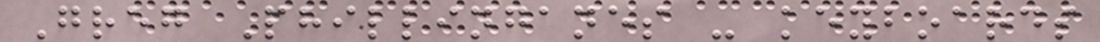Greg Phillinganes - keyboards
